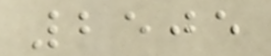2505
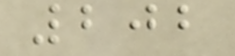202
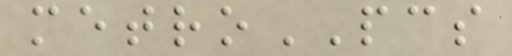metroPCS
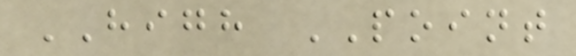HIGH POINT
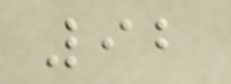92
